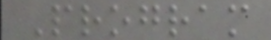Program
